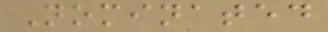Nominated
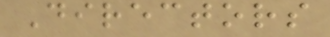Directors
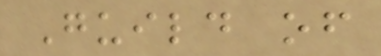Guild of
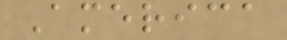America
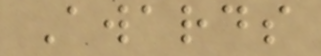Awards
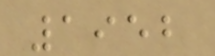1952
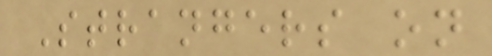Strangers on
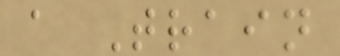a Train
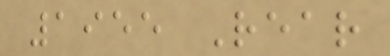1955 Rear
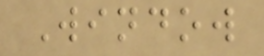Window
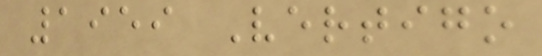1959 Vertigo
